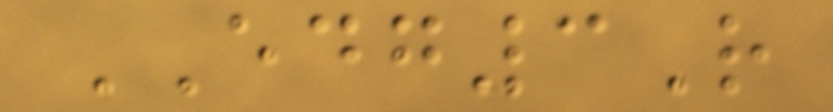EDG3R
